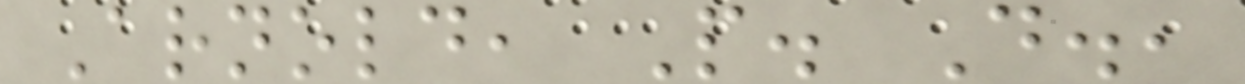Arnold, P. D.,
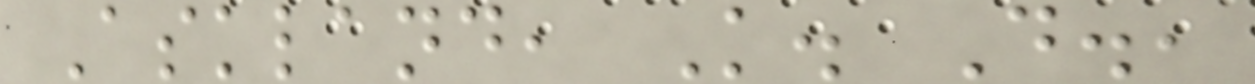Askland, K. D.,
